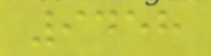9458
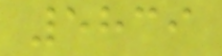5839
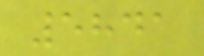5841
